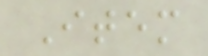Item
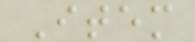Item
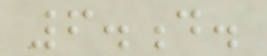6.d.
